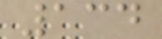134
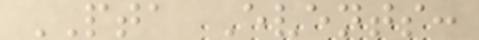PTA Events:
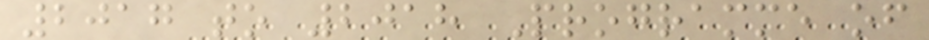2017 to 2018 Programme of
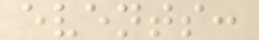events:
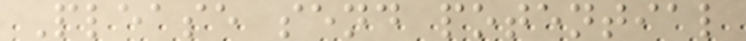Please send potential
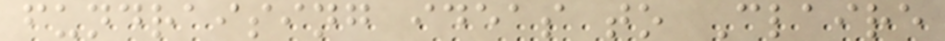fundraising ideas to Claire
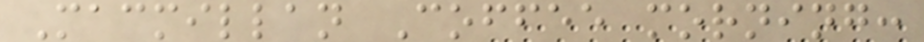Macmillan Coffee morning:
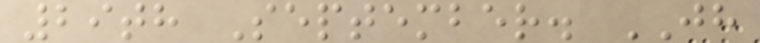29th September. JH
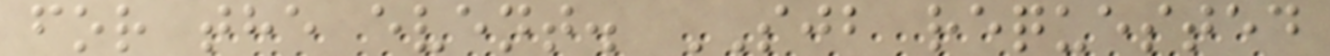for the event. SJB requested
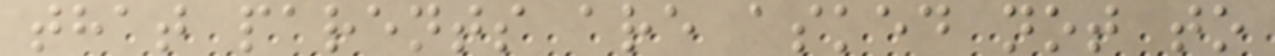that parents are asked not to
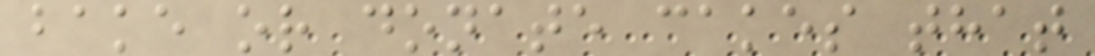bake or donate cakes that
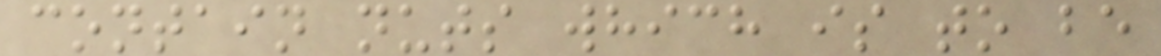contain nuts which is to be
